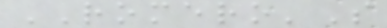ROMERO'S
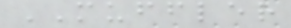MUFFLER
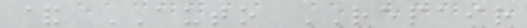& AUTO REPAIR
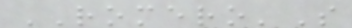ROMERO'S
